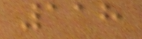118
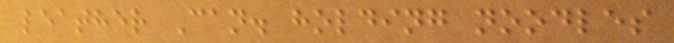leather Can. holding noodles
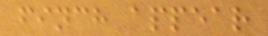finch appear
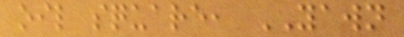oil square, YAWN
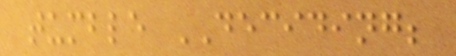tumble DECIDING;
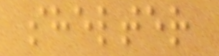shelter
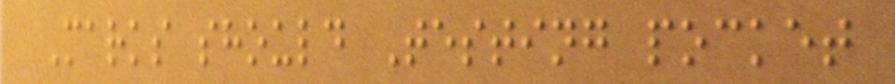Marks should Testing pocket
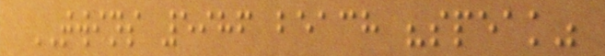TWINS 5986 beach "speak"
